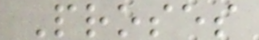Proses
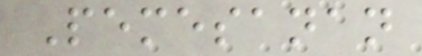Pemesanan
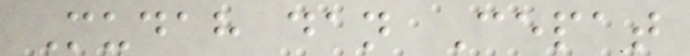Mudah dan Cepat
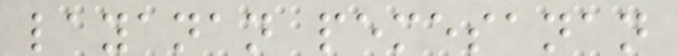layanan pemesanan
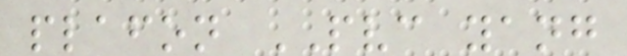plafon PVC yang
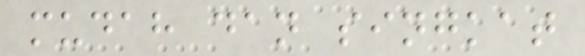mudah dan singkat
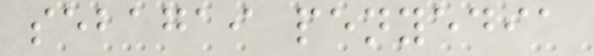sebagai penyedia
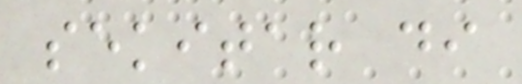sekitar di
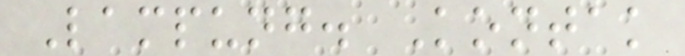Lampung. Kontak
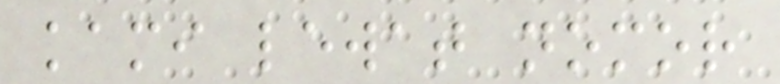kami lewat nomor
